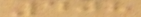408
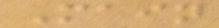Main
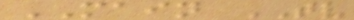MAIN TV
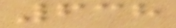638
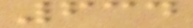634
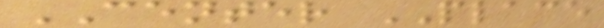CENTER PLACE
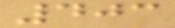403
